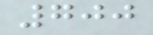700
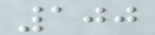100
